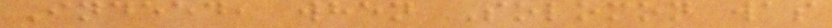Indeed, when Solomon was
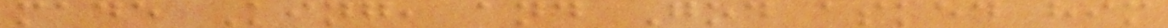made King, and God asked him
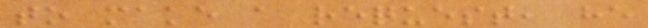to make a request, he
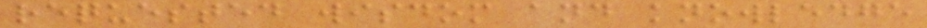requested wisdom and knowledge
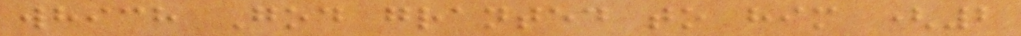which God granted to him (2
